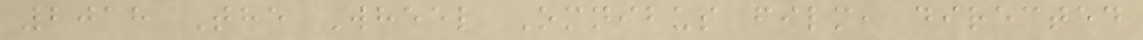2018 The Wheel Omnibus film, directed
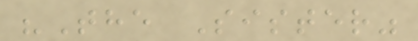"The Sister"
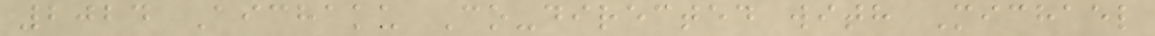2024 Aichaku Co-directed with Michael
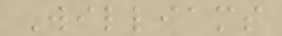Williams
